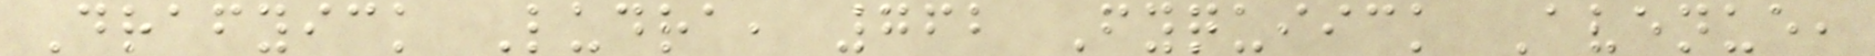Drafyick Ludra, 762 Fyquiick Avenue,
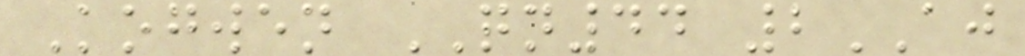Kogwen QN44 2AJ
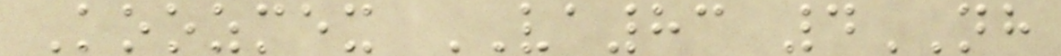Koozmex VA83 4NH
